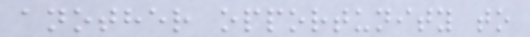another opportunity to
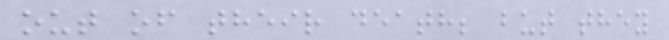out of their death; but they
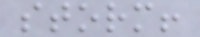storm!
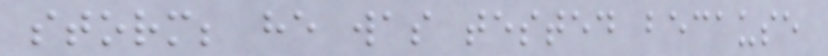storm; he was tested because
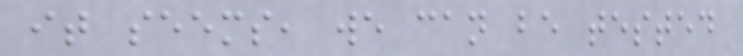it seems, we can be tested
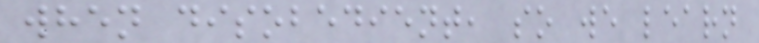when disobedient, so we learn
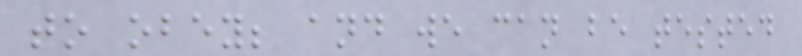to obey; and we can be tested
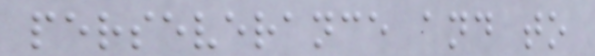perseverance and to
